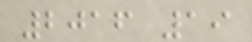2016 19
